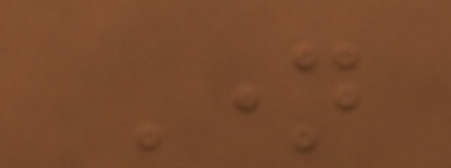Name
